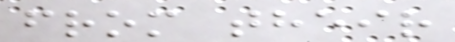from their
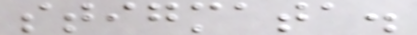stigmata.
